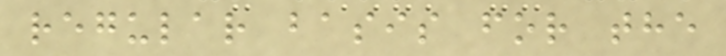regular basis for the
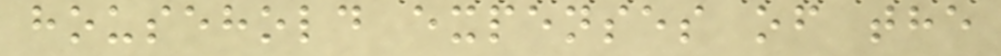household expenses of the
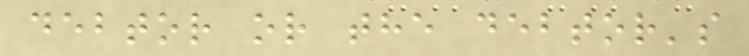debtor or the debtor's
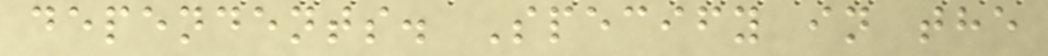dependents. Specify in the
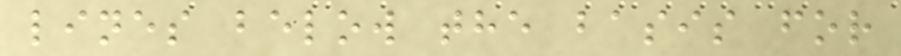lines below the basis for
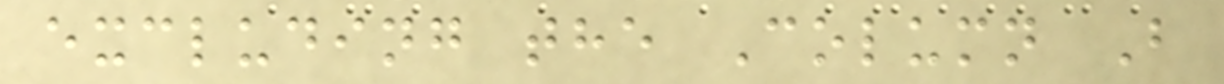excluding the Column B
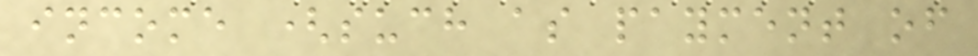income (such as payment of
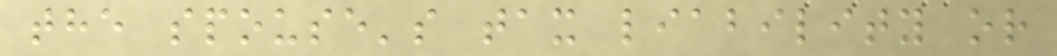the spouse's tax liability or
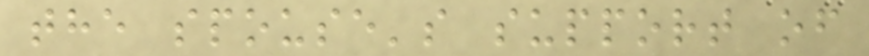the spouse's support of
